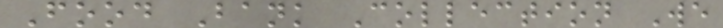Food Bank Collection We
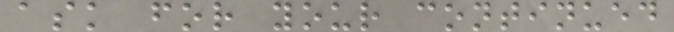ask for your continued
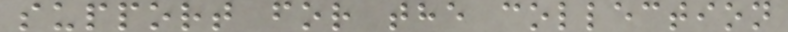support for the collection
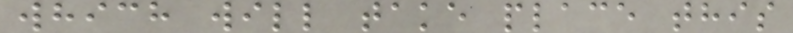which will take place this
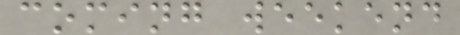coming weekend
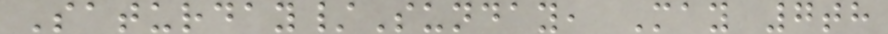Saturday/Sunday, May 7th
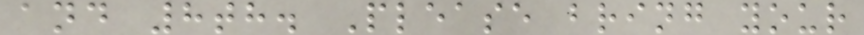and 8th. Please bring your
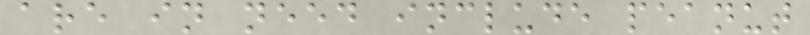are in need include peanut
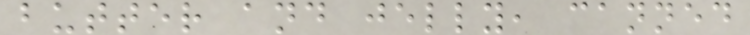butter and jelly, canned
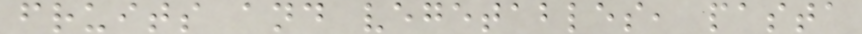fruits and vegetables, pasta
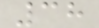38
